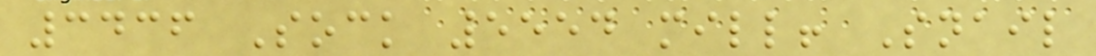3436 Sock 5554 mill! Snail
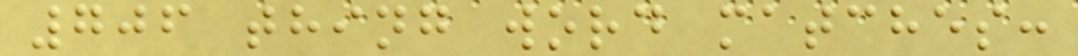706 thing word matches:
